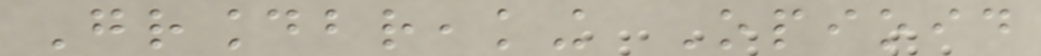Groundbreaking Opioid
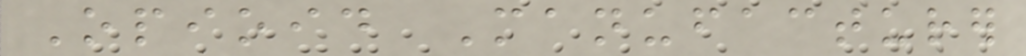Opioid Manufacturer
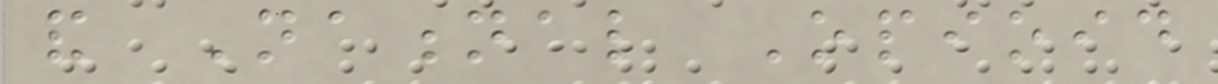and National Opioid
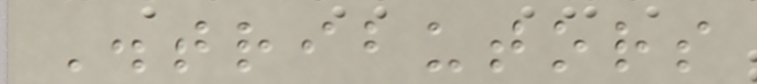Distributors
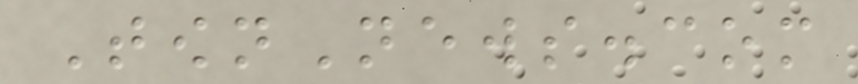TownNews.com
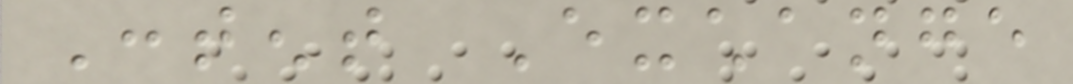Content Exchange
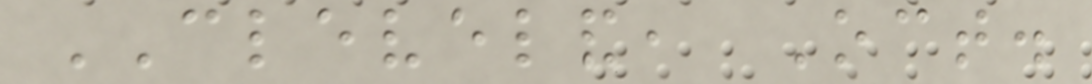CLEVELAND, Oct.
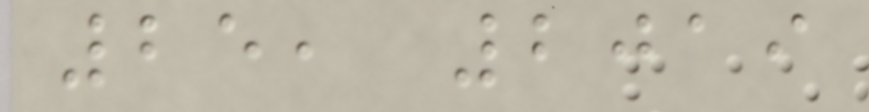25, 2019
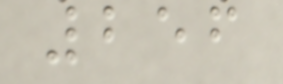256
